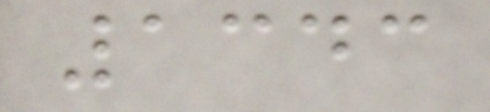1343
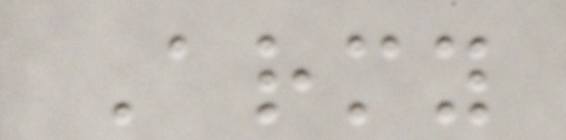Army
